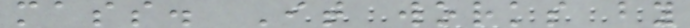mass. It works by
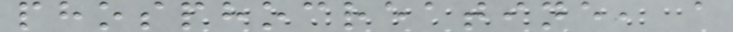phosphocreatine, a
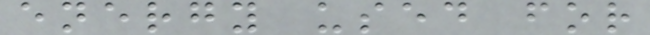energy used for
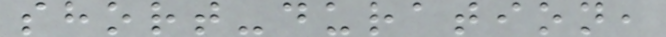short-duration,
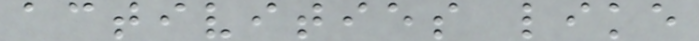activities like
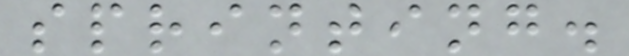sprinting.
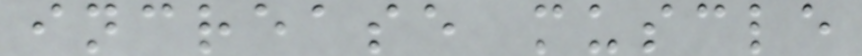increase muscle
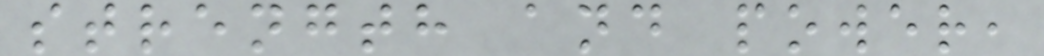strength and power,
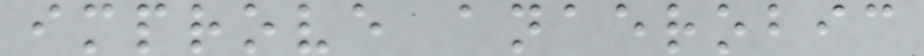improve anaerobic
